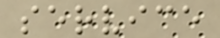service
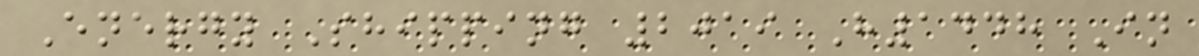Energy Shipping 2019 H1448 In
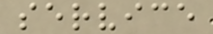service
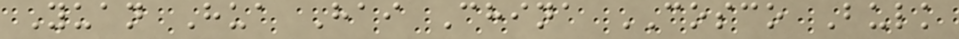Yuan Hua Hai China COSCO Bulk
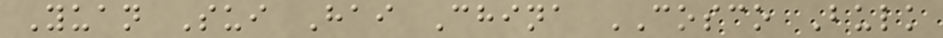Yuan Sui Hai China COSCO Bulk
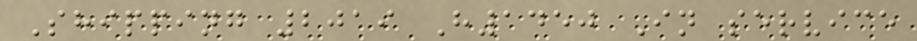Shipping 2019 H1450 In service
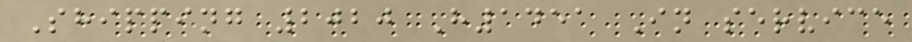Shipping 2020 H1451 In service
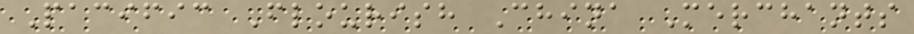Pacific Flourish China Merchants
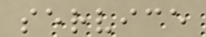service
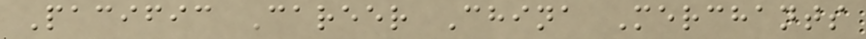Pacific Career China Merchants
